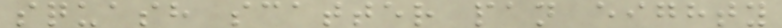squash scatter pan eighty
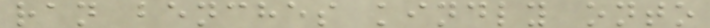ran benches kindly onto
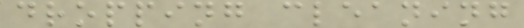dropping cleaning
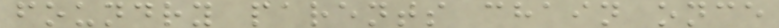foundry parents chain once
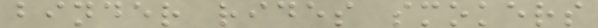binder rides smokers
